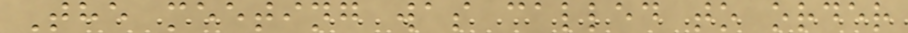The meeting was called to order
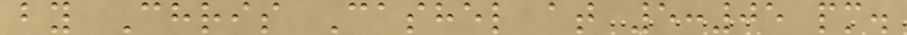by Chris Cashel at 5:05 pm.
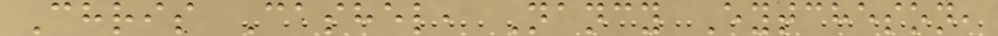Chris Cashel, Nancy Eytcheson,
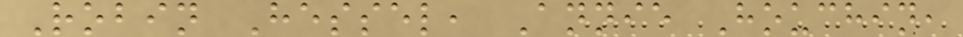Robin Hessel, Annie Houchin,
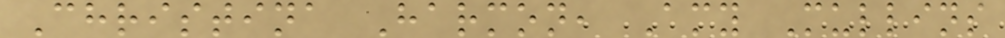Christina Harmon, Amy Mullins
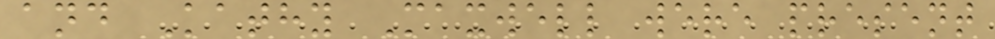and Kathy Maxwell were present
